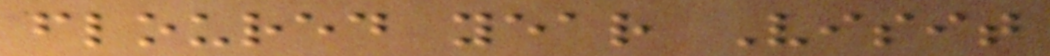floured year Visit
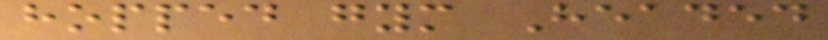hopped gym Headed
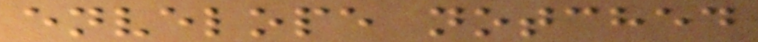envelope notched
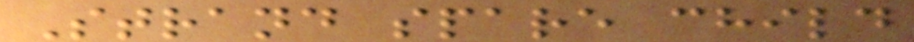Strand spare child
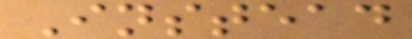Instead
